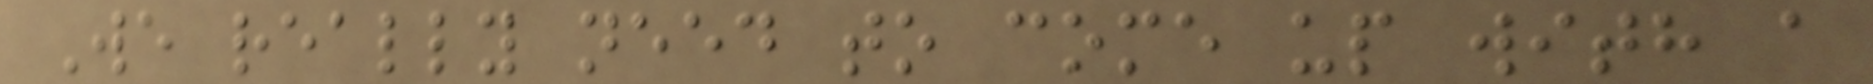We really need to come up with a
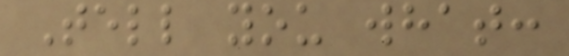Tell you what:
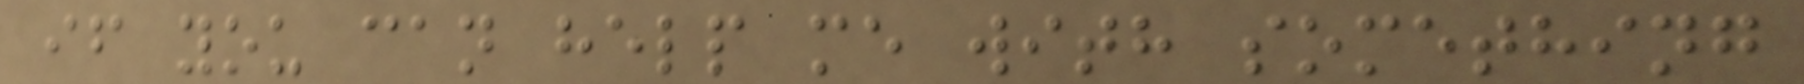if you can help me with something
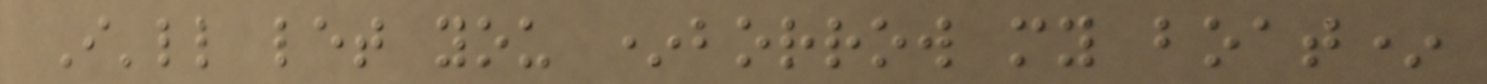I'll let you *borrow my boat*
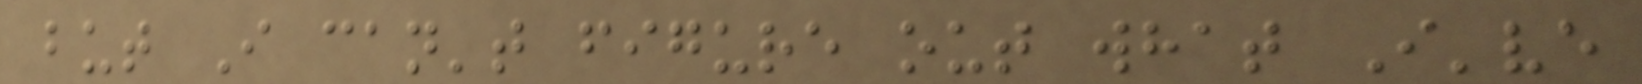but I can't figure out what I've
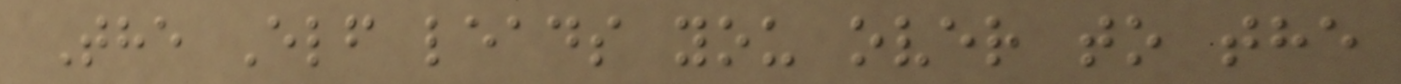The Elf leads you over to the
